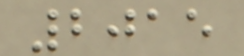2015
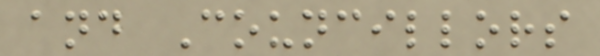and Councillors
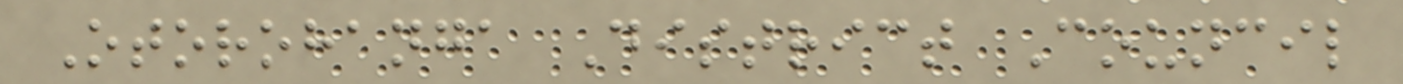Otorohanga District Council
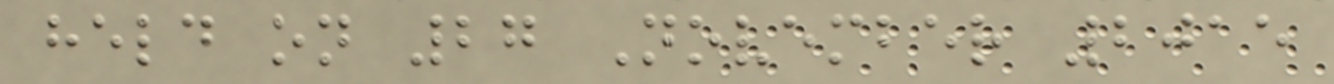held on 27 November 2015
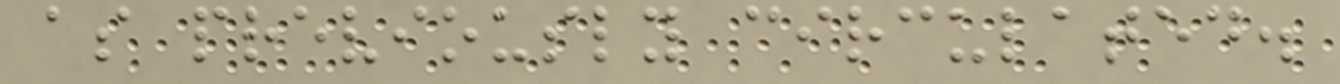as previously circulated.
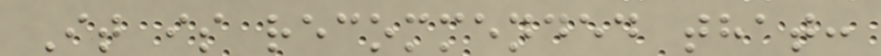It is recommended that:
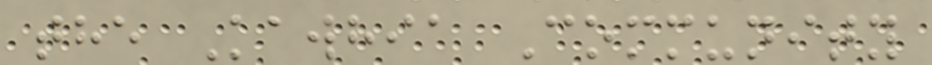the Kawhia Community
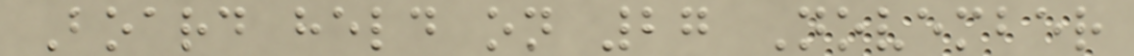Board held on 27 November
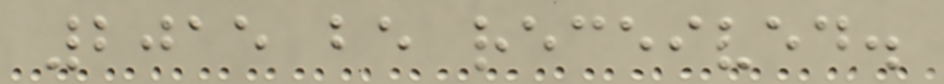2015 be received.
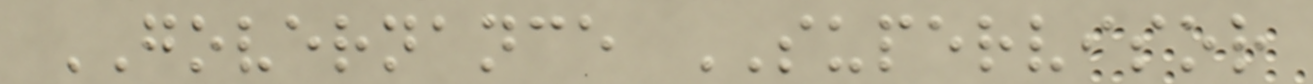GOVERNANCE SUPERVISOR
